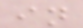in
